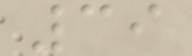39
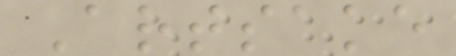Artsake
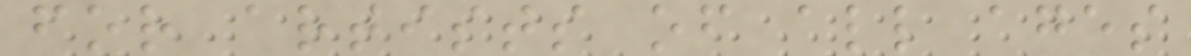for artists of all ages
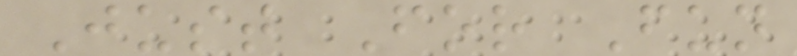Just For Fun
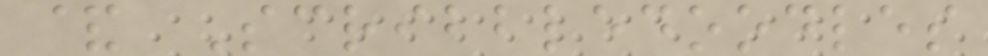& Scribbledoodles
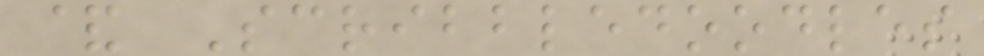& Scribbledoodles
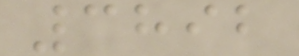3892
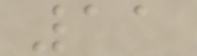11
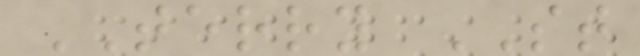TERRY ST
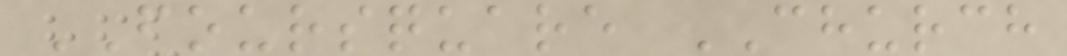FOURSQUARE CHURCH
